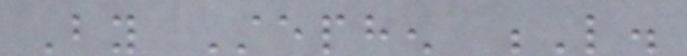By Stephen L.
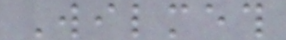Wilmeth
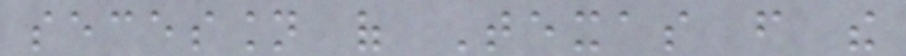secession of Texas from the
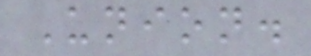Union.
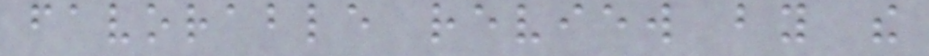favorable review by the
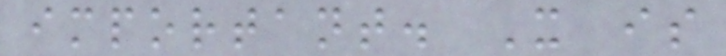important. It is
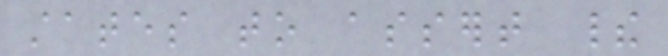states to assert their
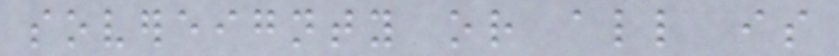sovereignty or all is
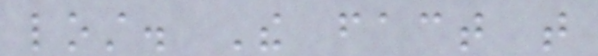lost. The fact that
